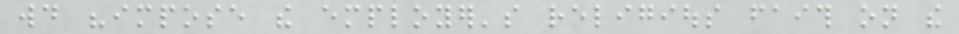would "impose the employer's religious faith on the
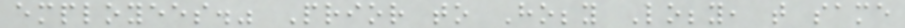employees." Prior to Hobby Lobby, that same
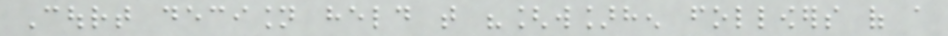Court decision held that "[w]hen followers of a
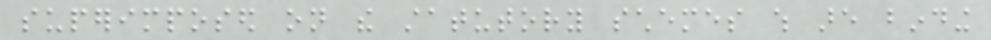superimposed on the statutory schemes which are binding
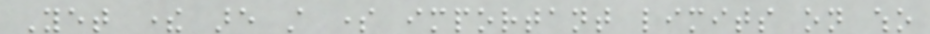Yet there are still some important limits on who
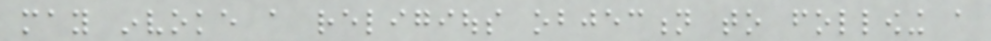may invoke a religious objection to following a
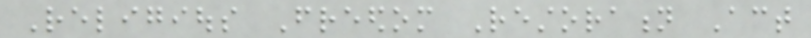Religious Freedom Restoration Act
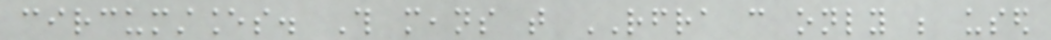circumstances. This means that RFRA can only be used
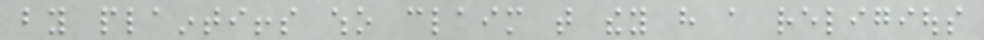by plaintiffs who claim that they have a religious
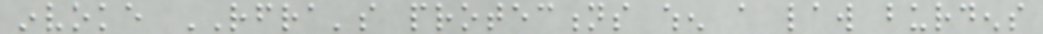invoke RFRA's protections when a law burdens
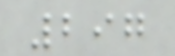297
